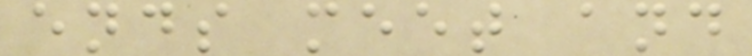ends meet and
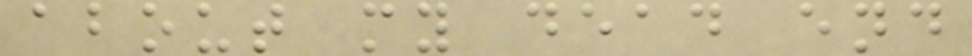about my dead end
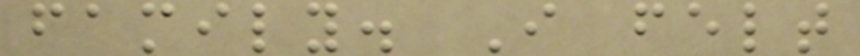family. I felt
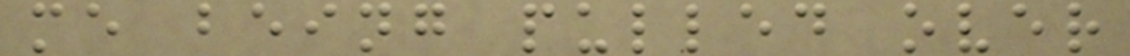me being pulled over
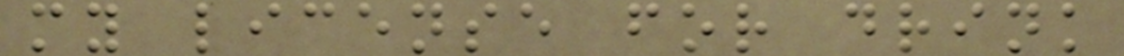my license for drink
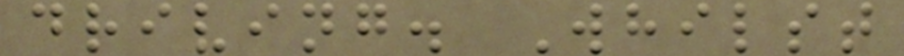driving. Whilst
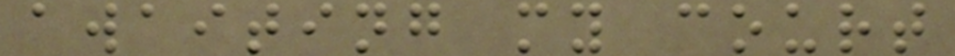awaiting my court
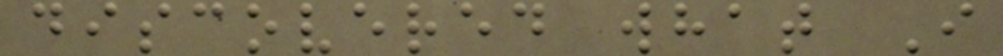discovered what I
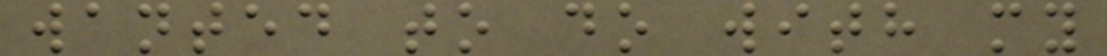wanted to do with my
